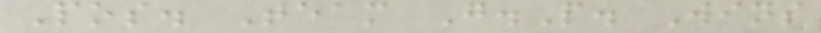Pos. Team G.P. Wins
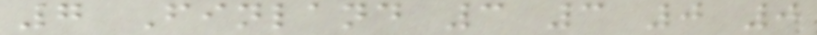7 Finland 3 3 0 0
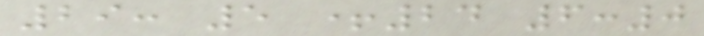29: 5 +24 6:0
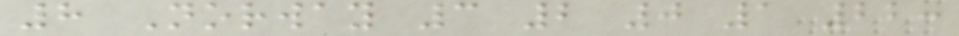8 Norway 3 2 0 1 22:
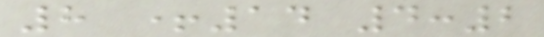8 +14 4:2
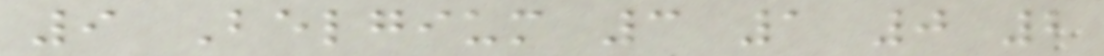9 Belgium 3 1 0 2
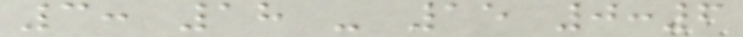3: 18 - 15 0:6
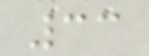33
